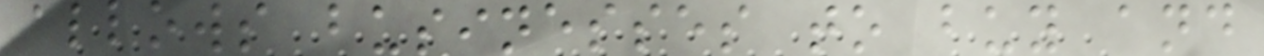allows businesses to buy and
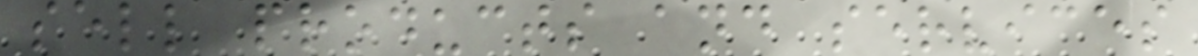sell products and services
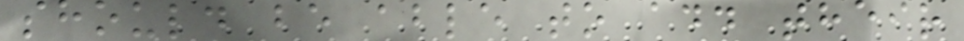should be able to add their
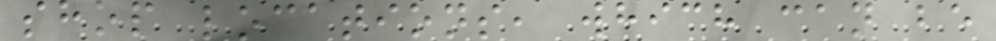shop locations, which can be
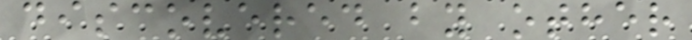discovered by other
